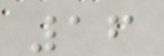16
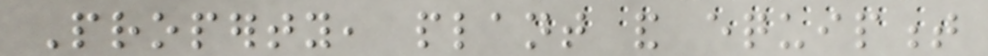Property, plant and equipment
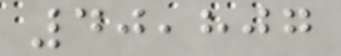40,807
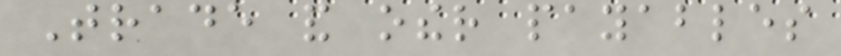Trade and other payables
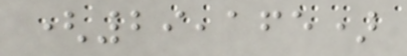(29,165)
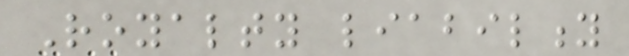Royalty liability
